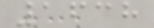1638
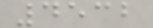4532
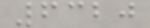6320
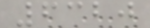6320
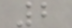2
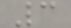3
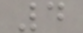4
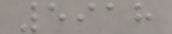5918
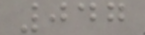047
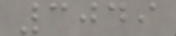3049
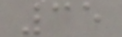35
